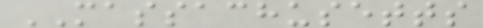MASSACHUSETTS
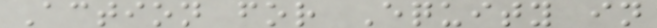Action for Equity in
